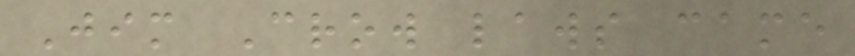Jim Crow laws came
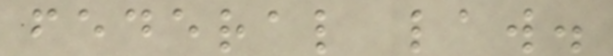federal law.
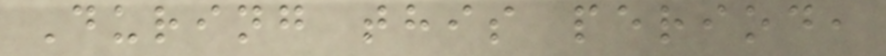During this period,
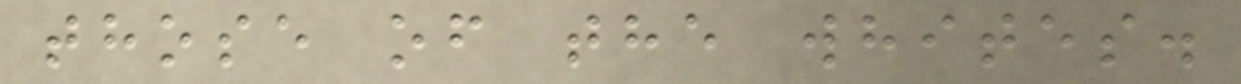those of the whites.
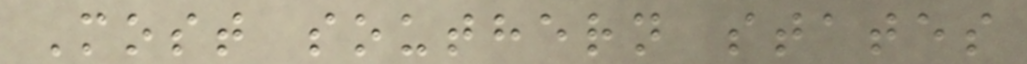Most southern states
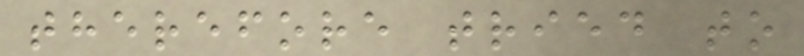therefore tried to
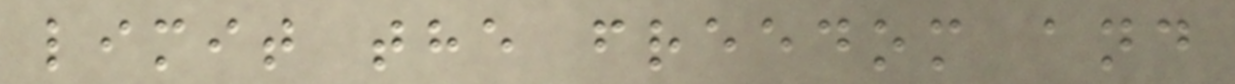limit the freedom and
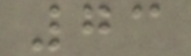73
